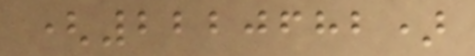(2220682)
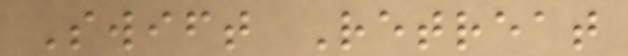Swift Retreat
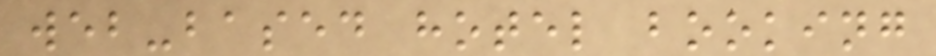web-based hotel booking
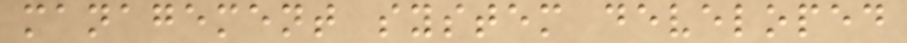management system developed
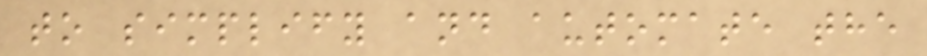to simplify and automate the
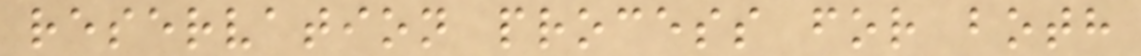reservation process for both
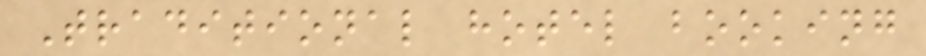Traditional hotel booking
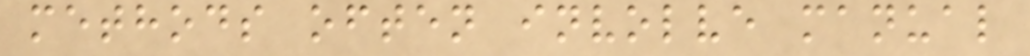methods often involve manual
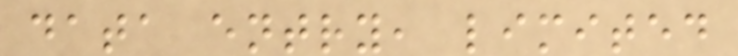data entry, limited
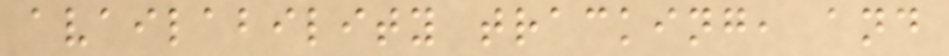availability tracking, and
